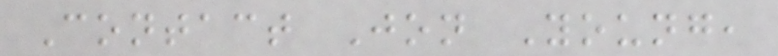Contact Jon Young,
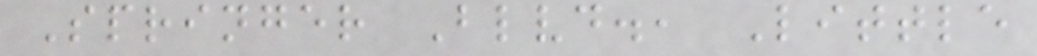Springer Blvd., Little
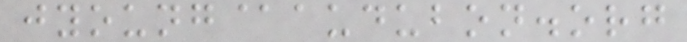jyoung@audubon.org
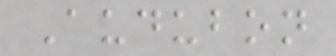Audubon
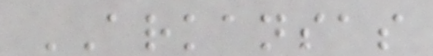ARKANSAS
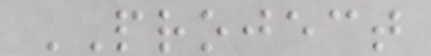PROJECT
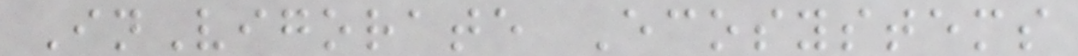InVigorate Ecosystems
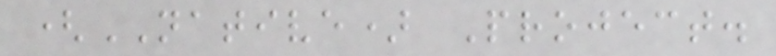(NATIVE) Project.
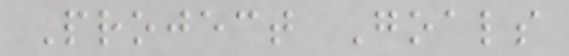Project Goals
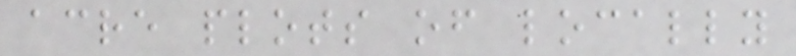acre plots of locally
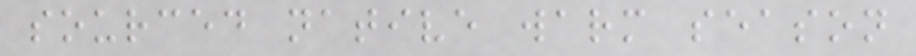sourced native warm season
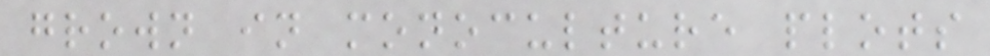grown in monoculture plots
